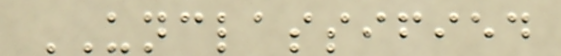UNCLASSIFIED
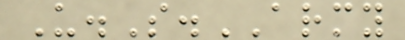U.S.ARMY
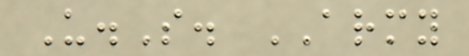U.S. ARMY
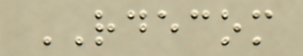RDECOM
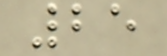25
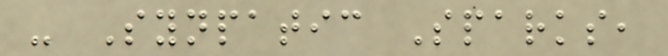- Synpatic Sparks,
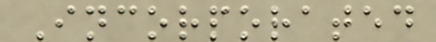Incorporated
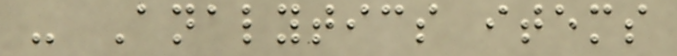- Analytics items
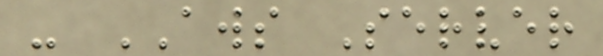- AWS Server
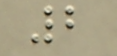2
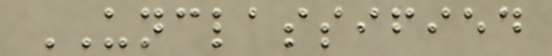UNCLASSIFIED
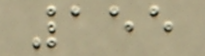155
